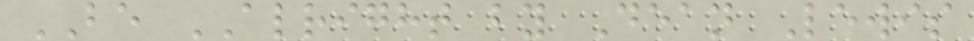BE ALRIGHT by Dean Lewis
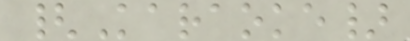{Karaoke}
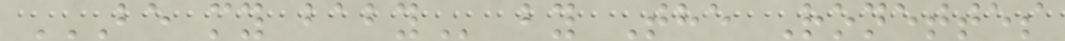BE MY BABY by The Ronettes
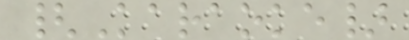{Karaoke}
